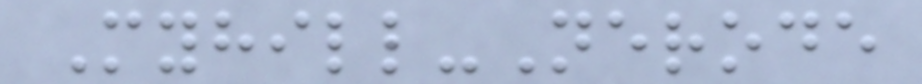Myhill-Nerode
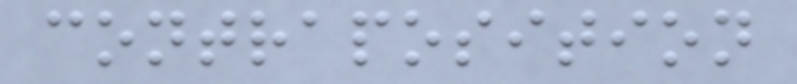contraposition
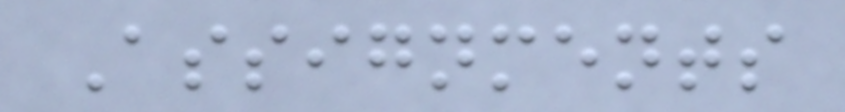Assignments
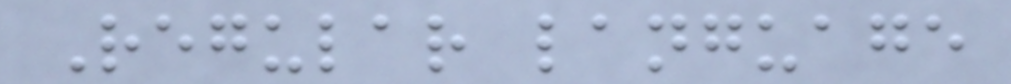Regular language
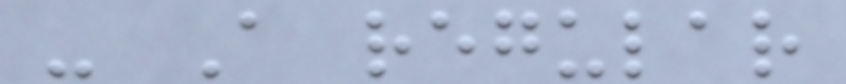- A regular
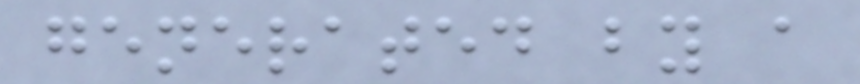generated by a
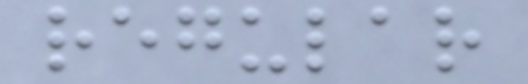regular
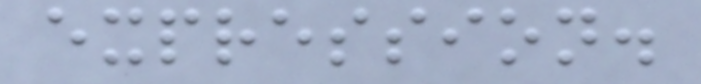expression.
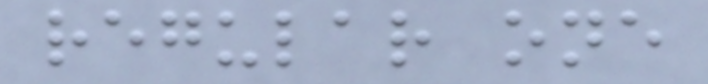regular one
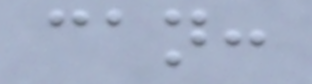can:
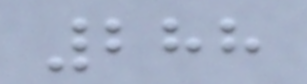288
